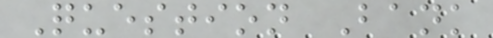Question Bank
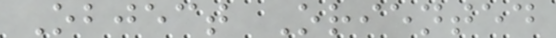Object Oriented
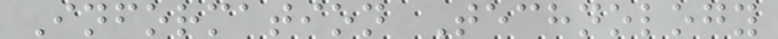Information Technology
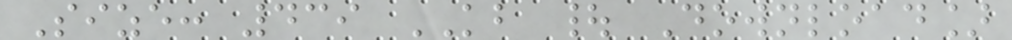Size: 439 KB | Download]
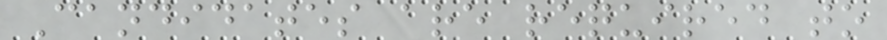Candidates are required to
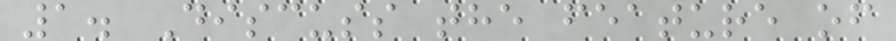1. Discuss the feature of
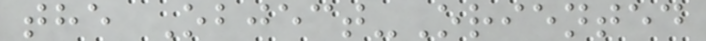the Object-Oriented
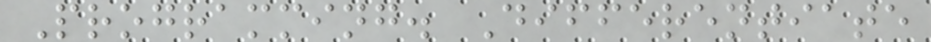Programming. Differentiate
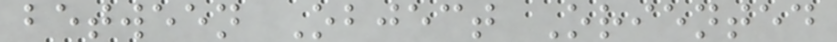between Object Oriented
